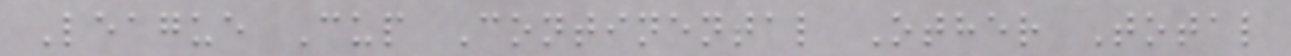League Cup Continental Other Total
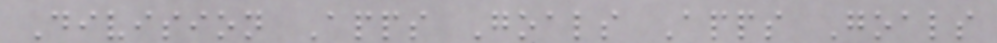Division Apps Goals Apps Goals
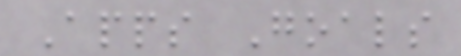Apps Goals
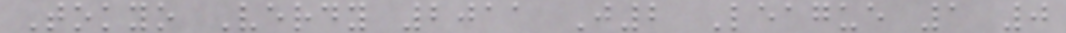Tokyo Verdy 2011 J2 League 1 0
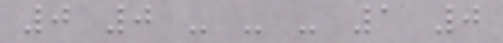0 0 - - - 1 0
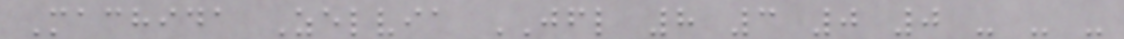Machida Zelvia JFL 8 3 0 0 - - -
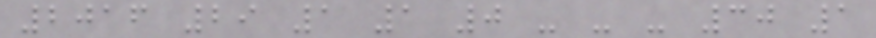2016 29 1 1 0 - - - 30 1
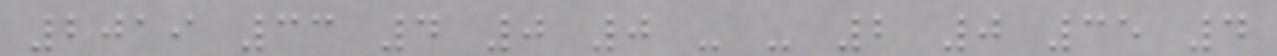2019 33 4 0 0 - - 2 0 35 4
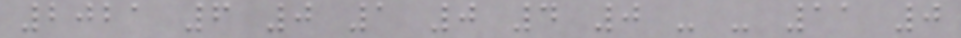2021 6 0 1 0 4 0 - - 11 0
